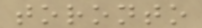toronto
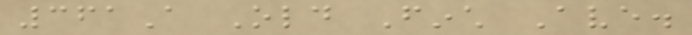361A Old Finch Ave.
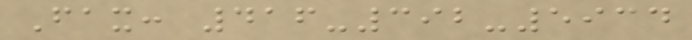Fax: 416-392-5934
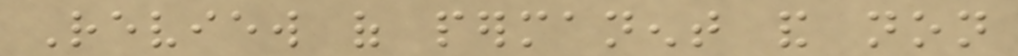Review of permanent and non
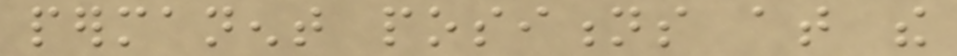permanent positions at the
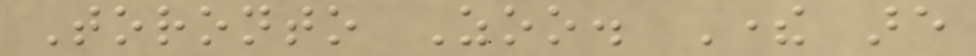Toronto Zoo. There are
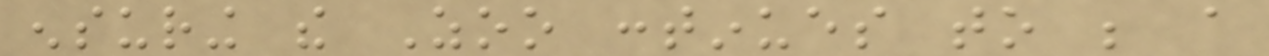ensuring the Zoo continues to be a
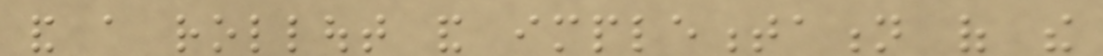and a rollout and implementation of the
